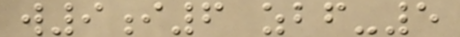w9i6 zbf-5
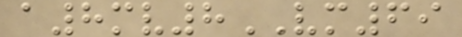a8mv8VM69
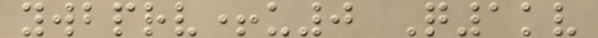ywbprv+u0 Q1kv
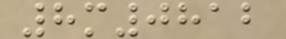8m0812
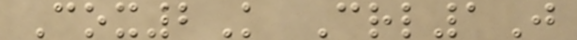Cox2K Crl1J
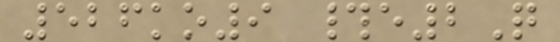526ko9 #e2Q
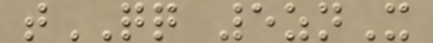tQQ 5znX
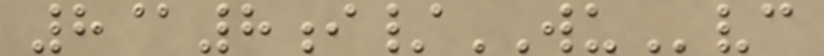8@8i/WUvc
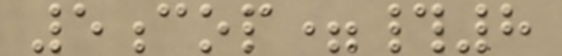5cop=#8
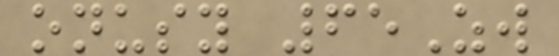onusy 65Zw
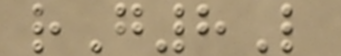rG8L
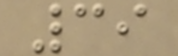39
